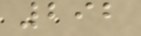292
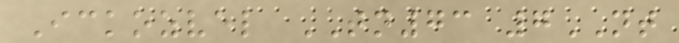Ickozvel TN73 7NT
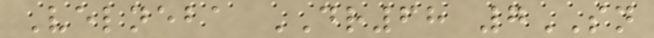Velneba DR68 7SN
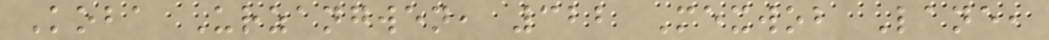Koba Urzangwen, 322 Mexwob Lane,
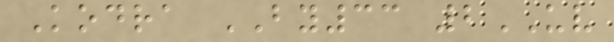Kodra BY33 2UV
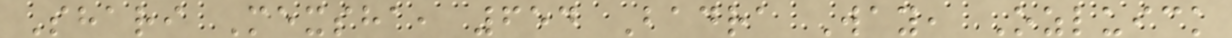Shari Mexsha, 654 Badra Way, Ozluick
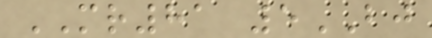MR81 5BJ
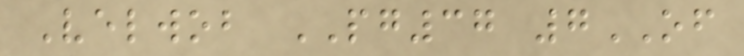Velwob PG37 7OF
